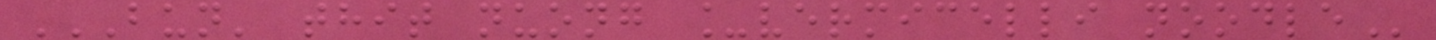BUN' THIT NUONG _VERMICELLI NOODLE
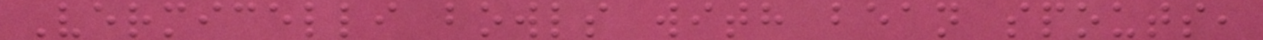Vermicelli bowls with bean spouts,
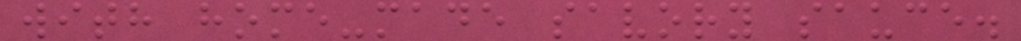with home-made savory sauce.
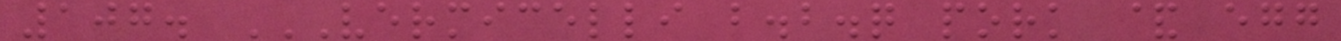107. VERMICELLI B.B.Q PORK & EGG
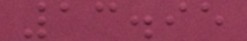13.95
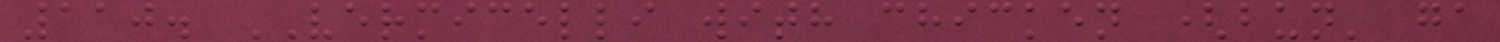110. VERMICELLI with chicken (bun' ga
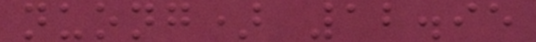nuong) 12.95
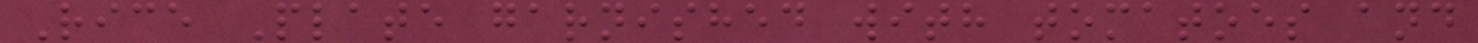Rice Plate garnished with tomatoes and
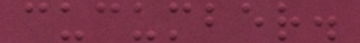cucumber.
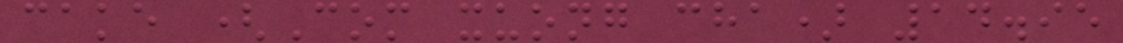cake (Com xuong cha) 14.95
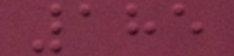185
